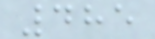485
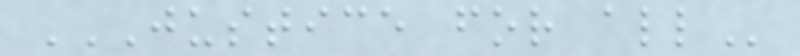JUSTICE FOR ALL
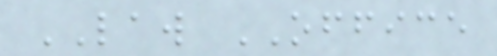LAW OFFICE
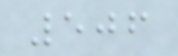506
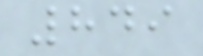849
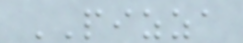PIZZA
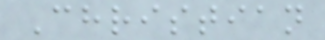Christian
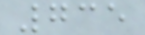735
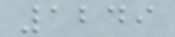1249
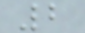2
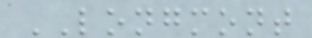LONGMONT
